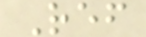Ref
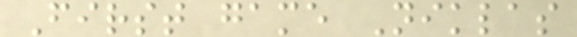First game Niklas
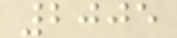2005
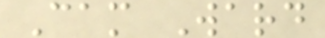Cam Ward
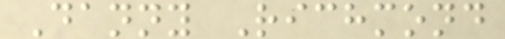Danny Richmond
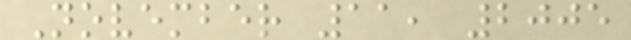November 11, 2005
